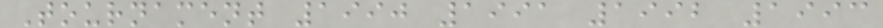Tournament 1990 1991 1992 1993
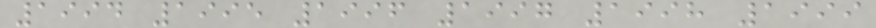1994 1995 1996 1997 1998 1999
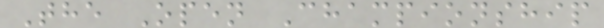The Open Championship
